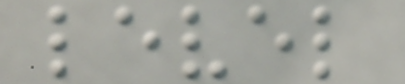level
